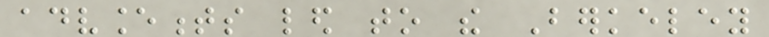advancements led to the Berkeley
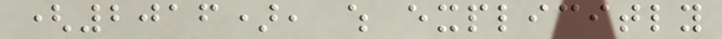(2016), which explicitly
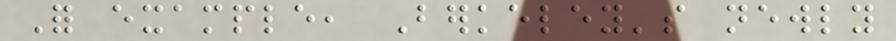For example, Berkeley's newly
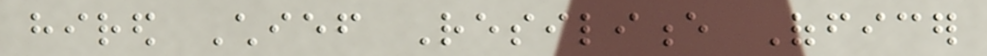hired Chief Resilience Officer
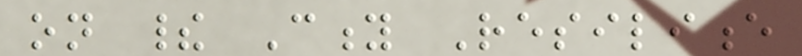on their City Resilience
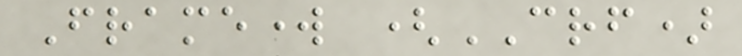Framework (CRF)
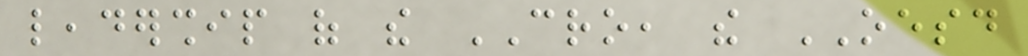leadership of the CRO, the OESD
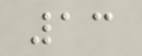13
